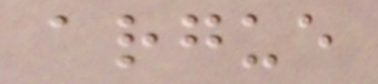argue
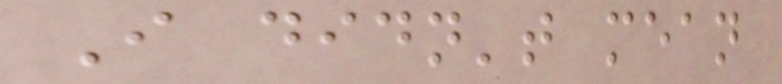I didn't mean
